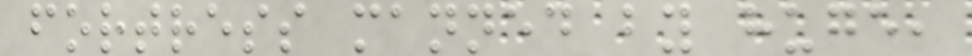fortress manned by huge,
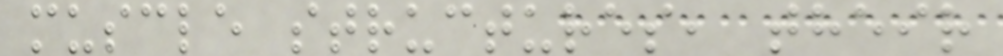muscle structures, their
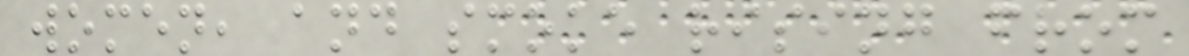women, and smoke rising from
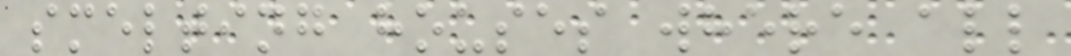smelting houses where all
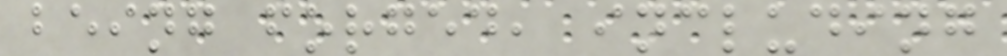being forged, including
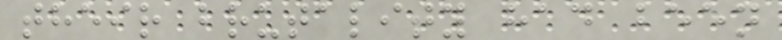their brutality had been
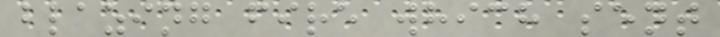blazing fire which sent
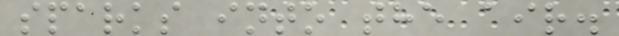sparks into the air.
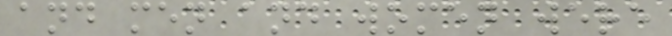and men and women were
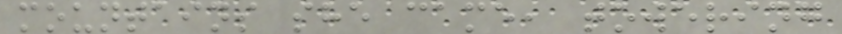mountains she came, towering
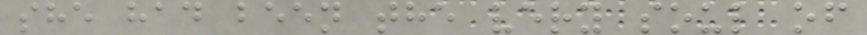she had been the very soul of
